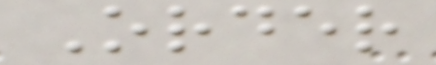Order
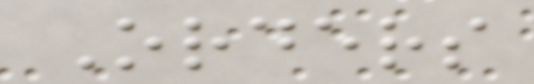Orders
